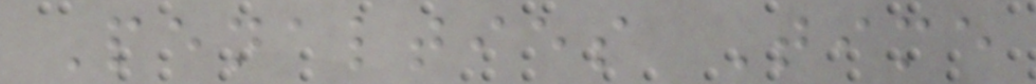Penalties Time
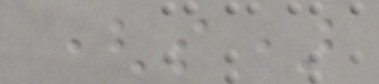(s)
